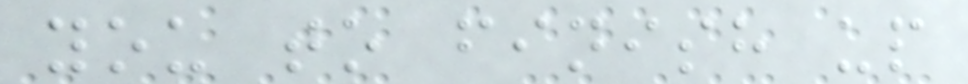you to finish up
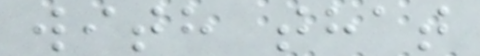with that
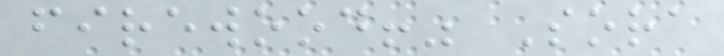firewood!" Sora
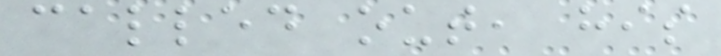called out, his
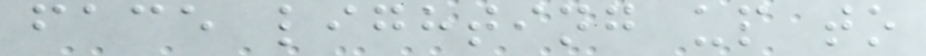face lighting up to
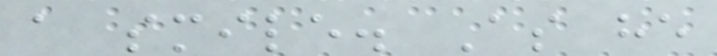a smile. As he
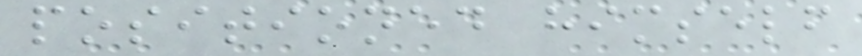positioned himself
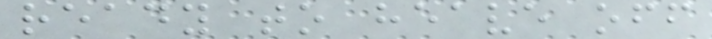ready to heave off
